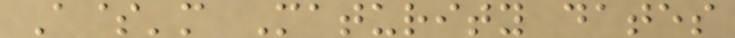A$'m Maturity dates
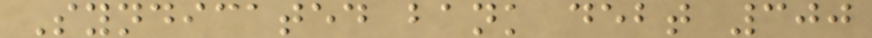Syndicated bank debt 300
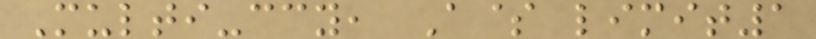Multi-ccy, A$ limit1
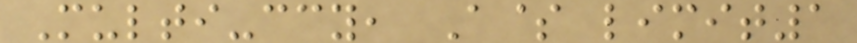Multi-ccy, A$ limit1
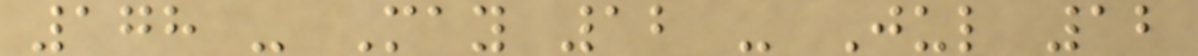178 - May 12 - Jul 12
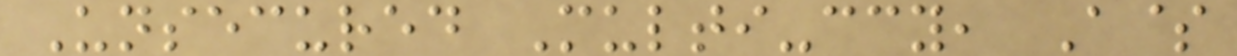Unsecured Multi-ccy, A$
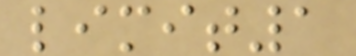limit1
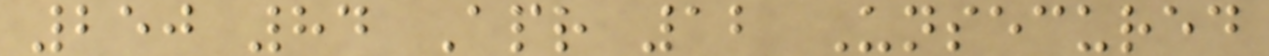250 84 Apr 12 Unsecured
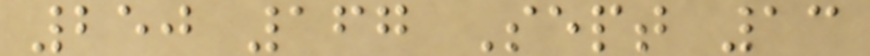250 167 Sept 13
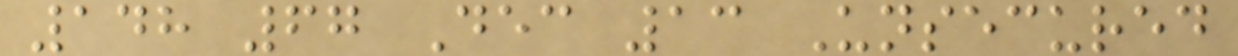148 67 Dec 13 Unsecured
